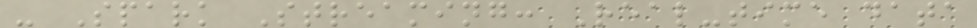- Spark Streaming: Real-time data
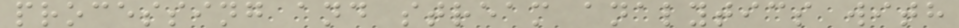processing and stream analytics with
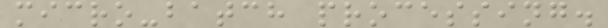micro-batch processing.
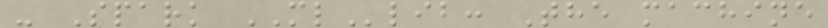- Spark MLlib: The machine
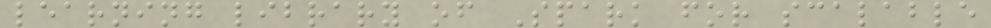learning library of Spark for scalable
